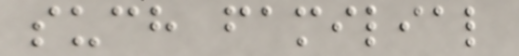such familial
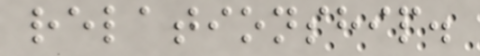relationship.
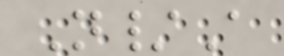N/A
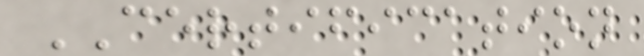CERTIFICATION
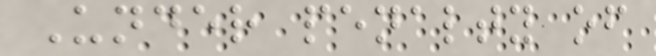Under penalty of
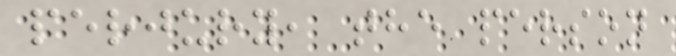perjury, the person
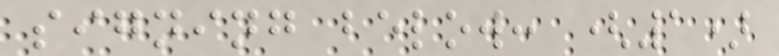signing below: (1)
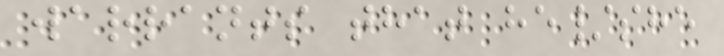warrants that he/she
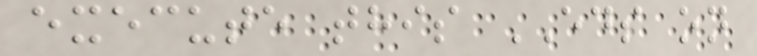execute this EDS on
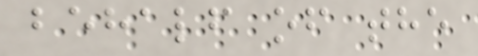behalf of the
